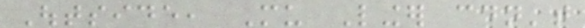Outside, Mu Linger couldn't
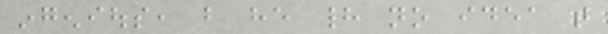ingenious, but he had no idea that
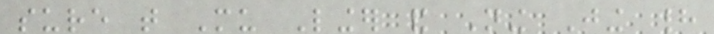sure that Mu Linger and Ning Jing had
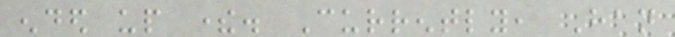ended up there. Currently, Han
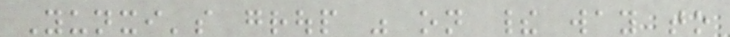Yunxi's group was on their way to
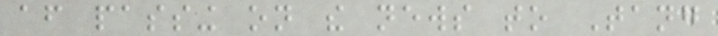after passing on the news to Tang
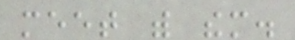meet with them.
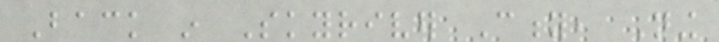Back in Skyriver City, Ning
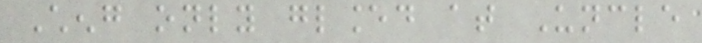Cheng only glanced at Uncle
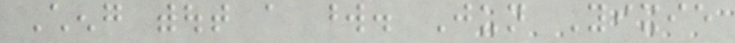Cheng without a word. Jun Yixie
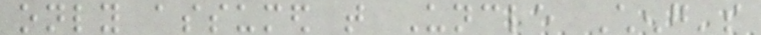only assumed that Uncle Cheng's
